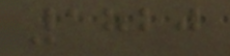1820
